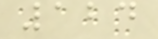124
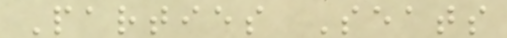Parties Seats
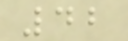42
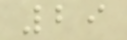29
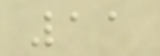11
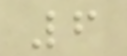6
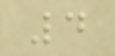4
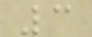3
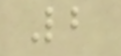2
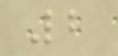2
